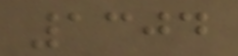1304
